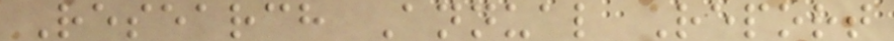Research Annual Report
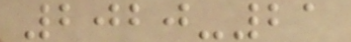2020-21
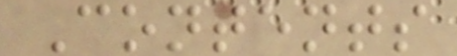Contents
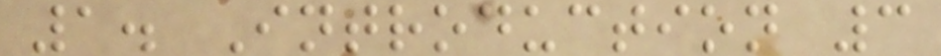1. Introduction 3
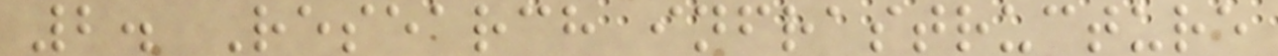2. Research infrastructure
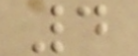4
